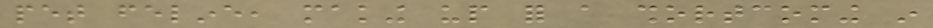pet feline, making up for a shortcoming in
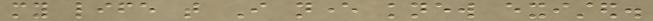my life that I never knew existed.
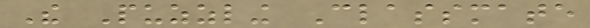The Puzzling Classmate
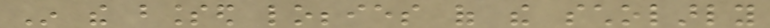In the blessed lobbies of the scholarly
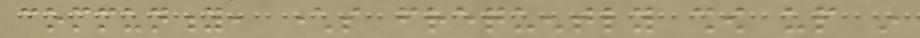community, characters frequently show up in
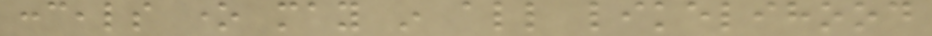conceals one may in all likelihood
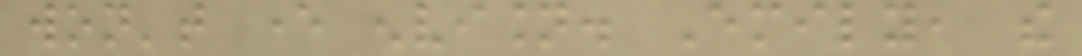won't ever envision. Emily, the
